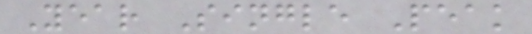Year Single Peak
